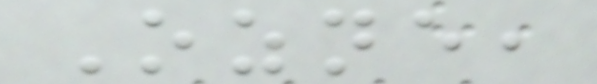Ozne,
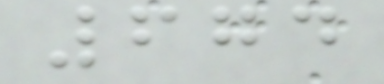674
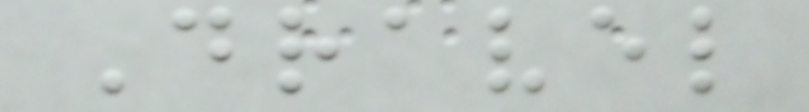Dravel
